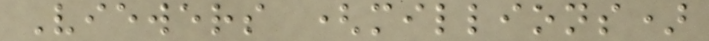Viewers (millions)
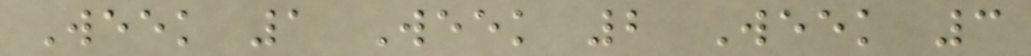Week 1 Week 2 Week 3
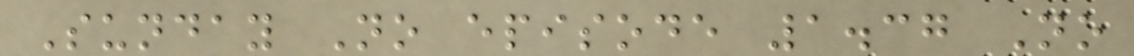Sunday No episode 1.37 No
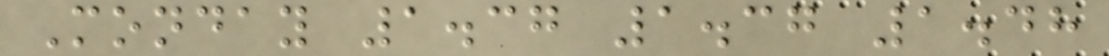Monday 1.37 1.37 1.48
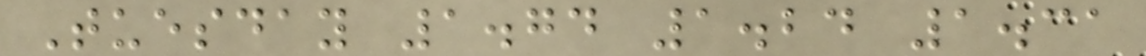Tuesday 1.74 1.24 1.31
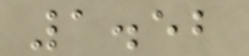1.52
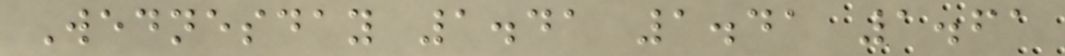Wednesday 1.41 1.41 1.61
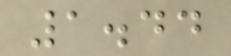1.44
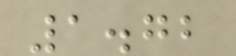1.72
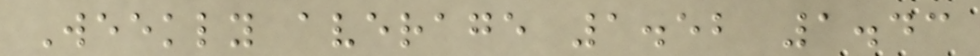Weekly average 1.52 1.43
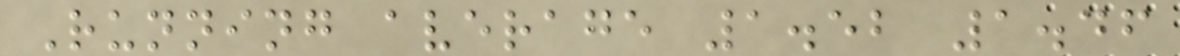Running average 1.52 1.46
